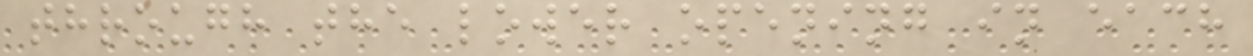through the lower opening in each
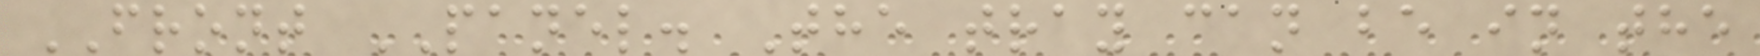FRONT PANEL. The tray can be in the
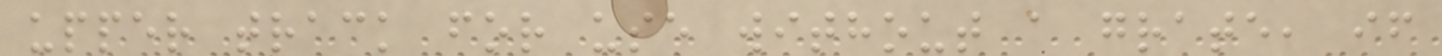upper track for use without a grate, if
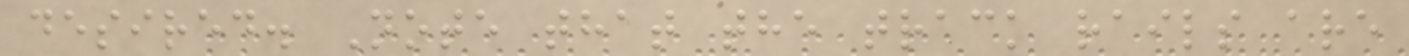desired. Note that the track rails are
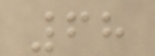68
